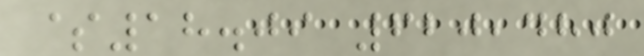$18.09 620,480
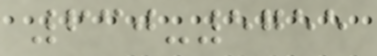630-5755
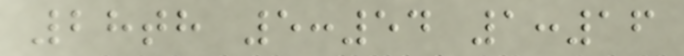28th 5:54 1:16
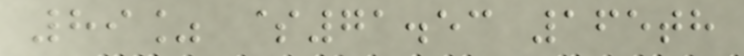89% $71.53 165th
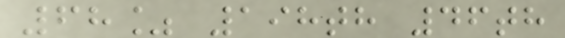68% 198th 46th
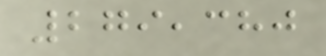279,380
